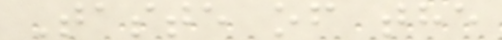Taste of the
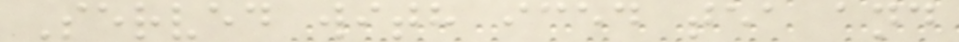Served with iced tea and
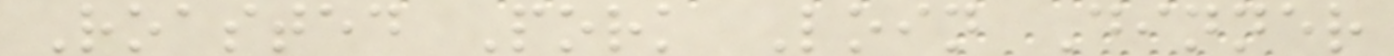Roasted Pork Loin Dinner
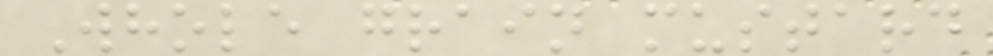Whole grain mustard
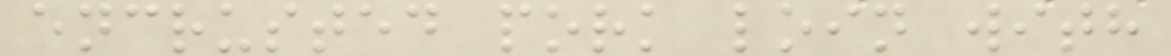encrusted pork loin with
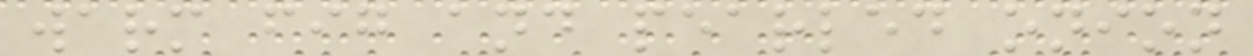warm fig and pearled onion
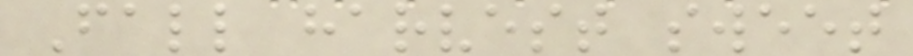Fall harvest sweet
